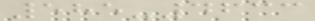585-4633
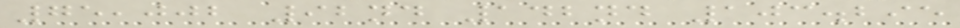75,002 92nd 142nd 103.295
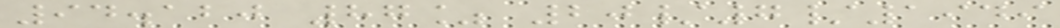94.120 87% 20/7/1949
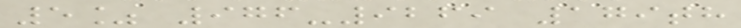5% 976-9269 179th
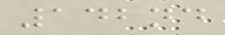142nd
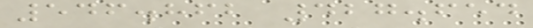546.862 427.654
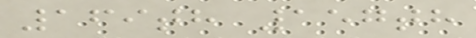169th 157th
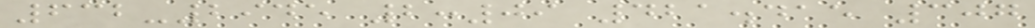632-2945 2:09 421.415 307
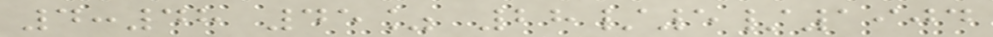4:48 45% 28/5/1904
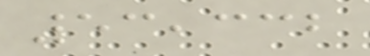53,332
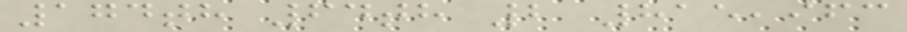174th 64th 2 815,963
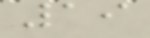19
